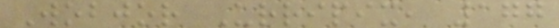Wobjor Urripix, 177
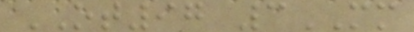OT97 3MM
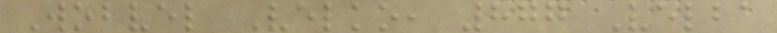Wobvel Velko, 877 Velba
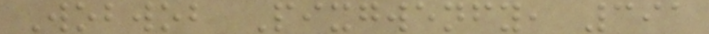Wobwob Pixgwenfy, 391
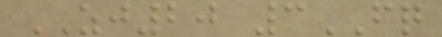ZJ20 3FQ
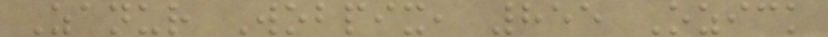Zanur Wobpix, 855 Ozick
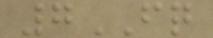7FQ
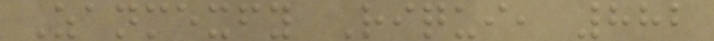Zanmexfy Riqui, 882
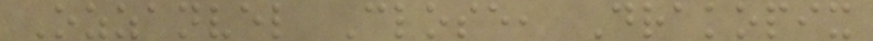Ozzanvel Close, Drakopix
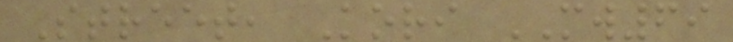Street, Kori MW69
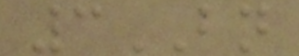3BN
